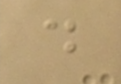d
